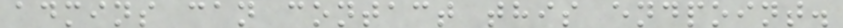admins can contact this endpoint.
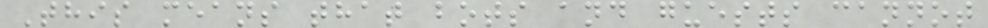This means that bots and guests cannot
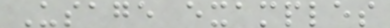Usage examples
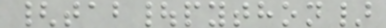{tab|python}
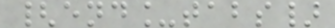{end_tabs}
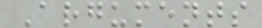Arguments
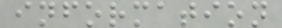information
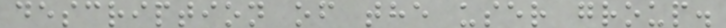description of the user group.
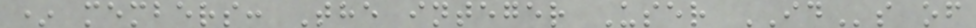* members: The integer User IDs of
